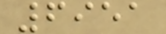6951
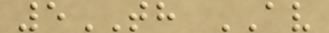5TH AV
